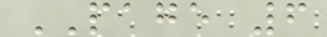PAGE 6
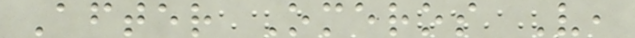After Omeros V,
